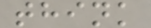think
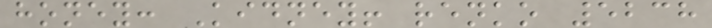honey: Kidney! renko 5238
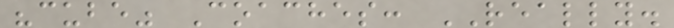"cube" Coaches: REALLY.
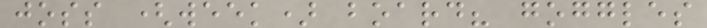joss (week) board? goggles
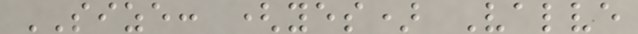SIZE: (yes) Valve
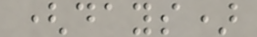(days)
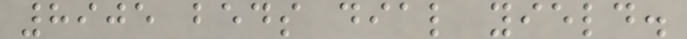8905 beds dial yield.
